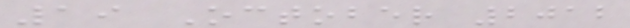19 October 2012
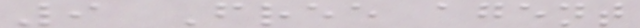9 Free agent
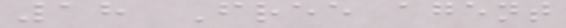18 Free agent
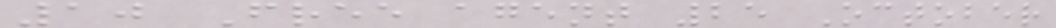10 Free agent 25 October
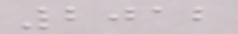2012
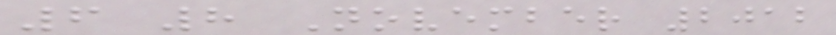6 8 November 2012
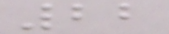22
